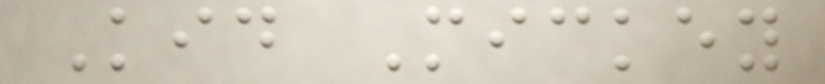Kid Mickey
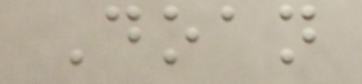Doan
